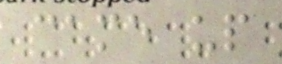came up
